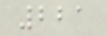221
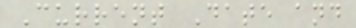Current Date and
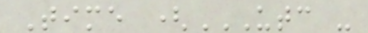Time (UTC -
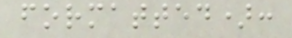formatted):
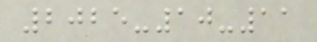2025-10-11
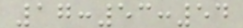17:53:54
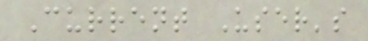Current User's
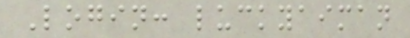Login: luckyaiman
